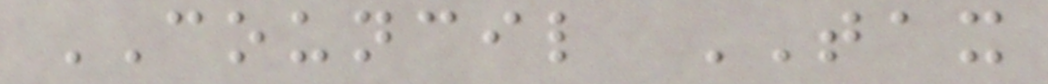COUNCIL TAX
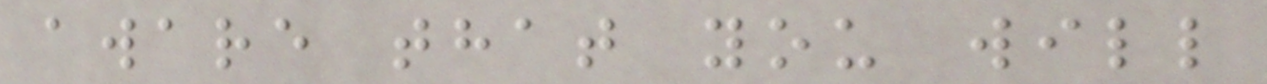aware that you will
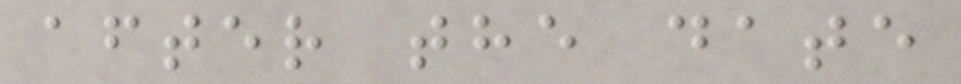after the date
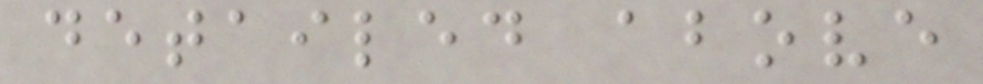detailed above
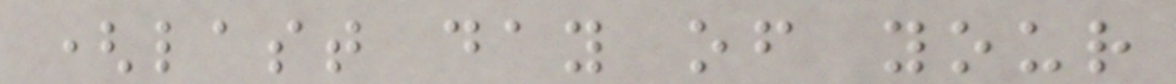(last day of your
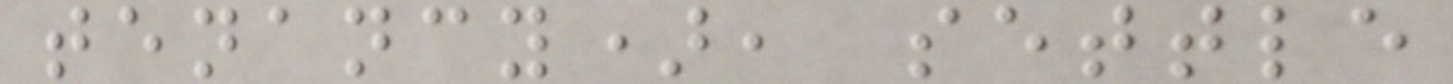tenancy), settle
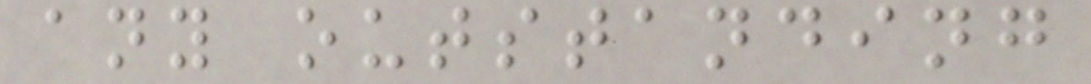any outstanding
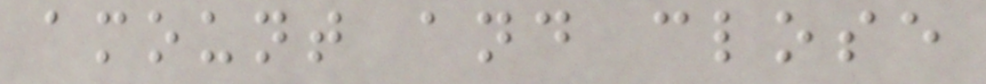amount and close
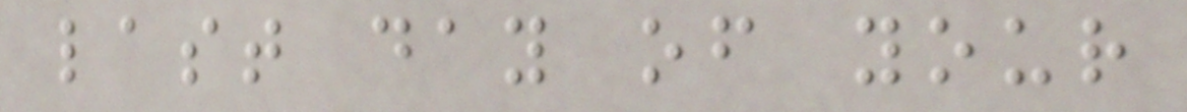last day of your
